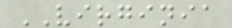VIRGINIA
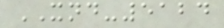XND-5124
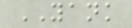YANK
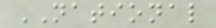NATIONAL
